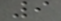9
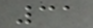31
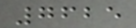7625
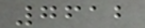7612
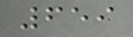659
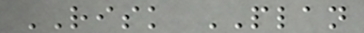RISK PLAN
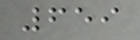659
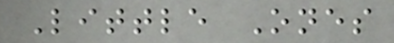Little Ones
